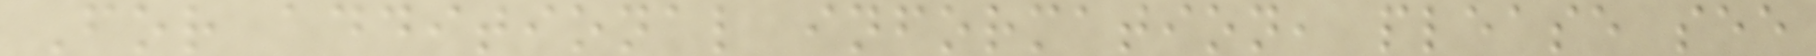For additional information, please see
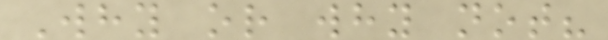Why or why not?
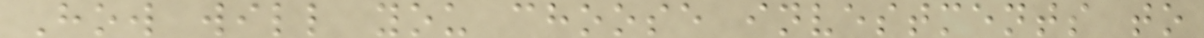How will you choose investments to
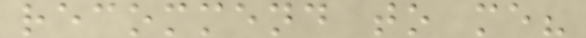recommend to me?
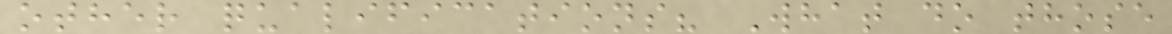other qualifications? What do those
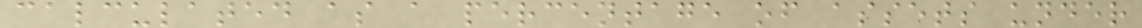calculated as a percentage of assets under
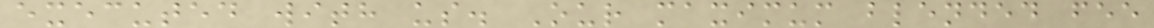executed with us. Our maximum blended fee
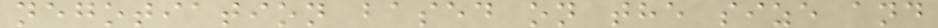negotiation based on the size and
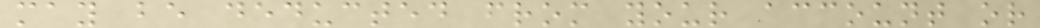may be deducted from your account or
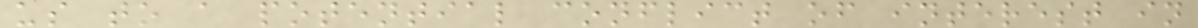us to a potential conflict of interest in
